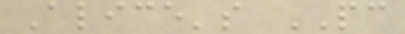Alice's PC
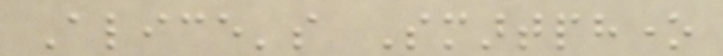Alice's Smartphone
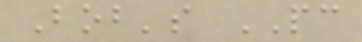Bob's PC
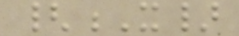{X}
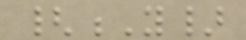{Y}
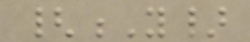{Y}
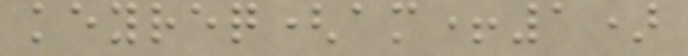keyreq(am+1)
